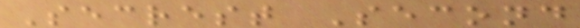Secrest Second
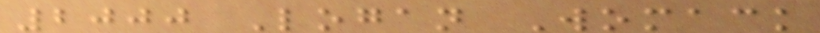2000 Logan Womack
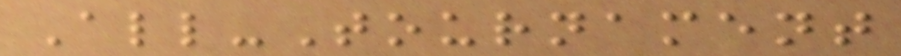All-Tournament
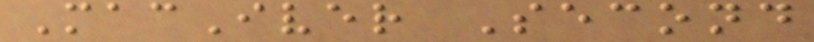MacIver Second
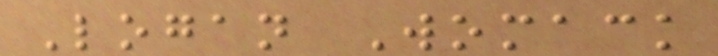Logan Womack
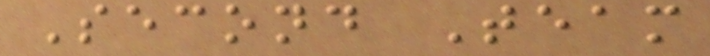Second Team
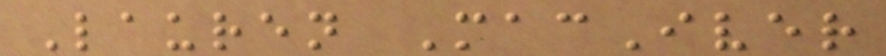Lauren MacIver
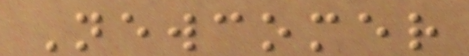Newcomer
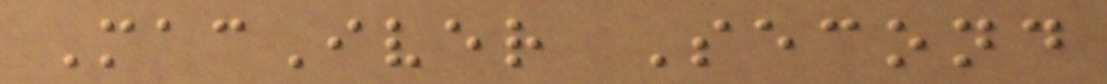MacIver Second
